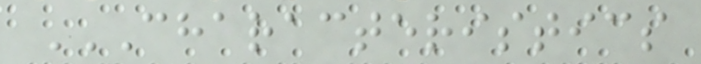CHARACTERISTICS
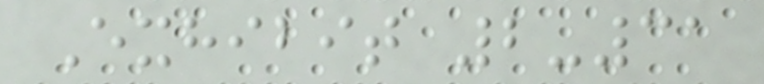Exhibit 2-31
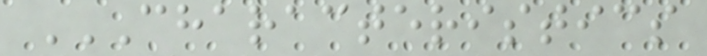CHARACTERISTICS
